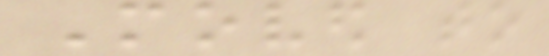Moved to
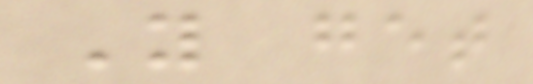You get
